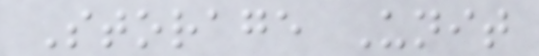Storage Unit
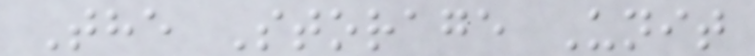The Storage Unit
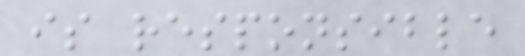is responsible
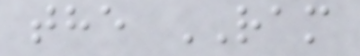the RAM
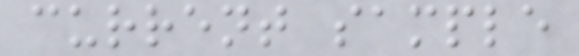current sample
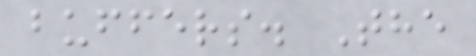buffers. The
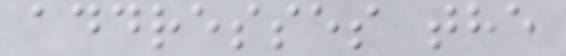addresses the
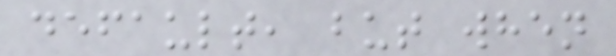default, but when
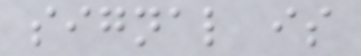signal is
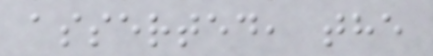asserted, the
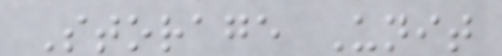Storage Unit
